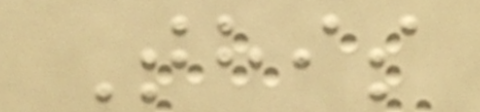This
